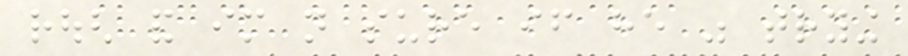rough and im not sure if he was trying
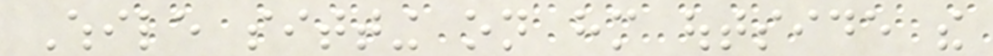While sitting on him outside the
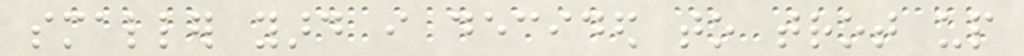smaller yard i decided to trot up
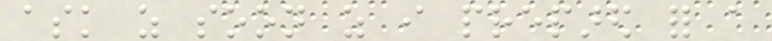ask as soon as i prepared for a
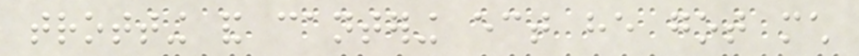trotting and cantering ect he got much
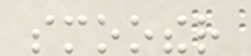smoother
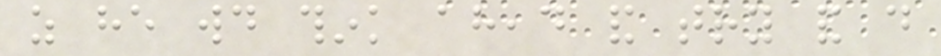as he would think ahead and try and do
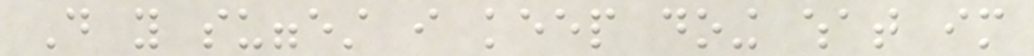Do you suggest i keep doing what im
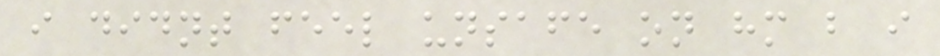i didnt feel unsafe on him but i
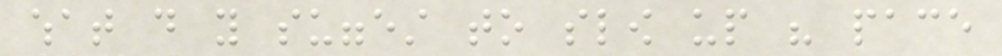what do you suggest to slow up his pace
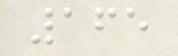165
